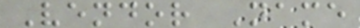Vendor Name
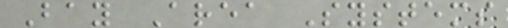Bay Area Systems
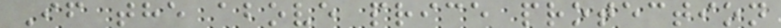If the above price protection
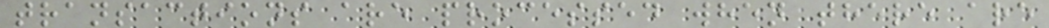transactions are processed when there are
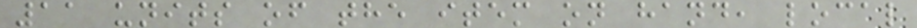11 units of the item on hand, local
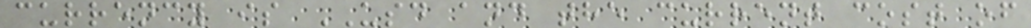currency is USD and the current cost of
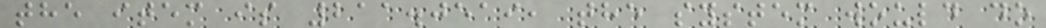the item is 211.0519, the system would do
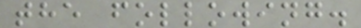the following.
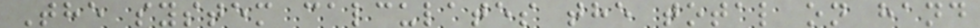The system calculates the total on hand
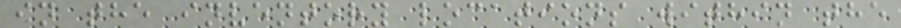in the inventory locations within the
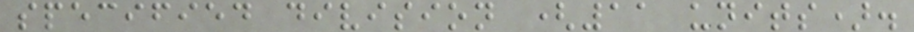specified division (11 units).
